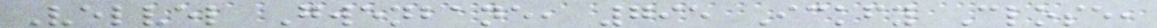Velvel Gwenbane, 795 Ickfy Close,
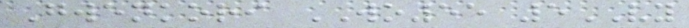Gwenkori WO55 5VY
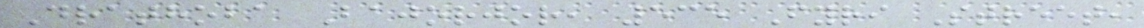Drathoba Bajorjor, 535 Fyri Street,
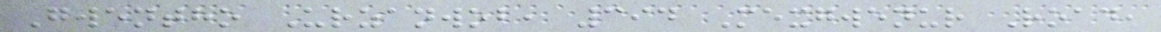Gwentho Urzanwob, 394 Mexgwenur Road,
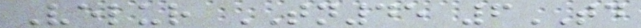Velur TN45 6TD
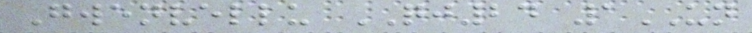Gwenvellu QJ24 1UN
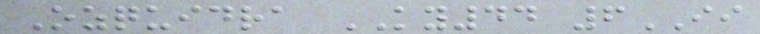Ozquidra KY44 6II
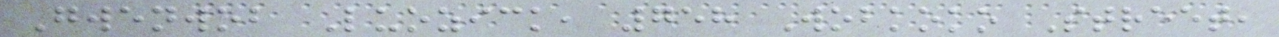Gwenwob Luozick, 758 Wobkoko Street,
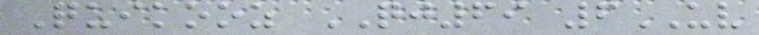Quikooz QJ69 6UV
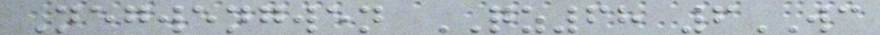Negwengwen QZ68 6WC
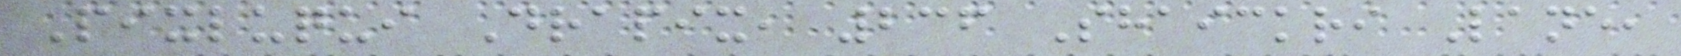Pixluqui Drapix, 236 Shaickri Lane,
